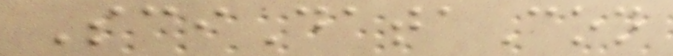SciDataCon
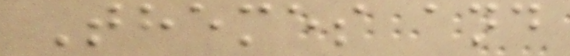Themes and
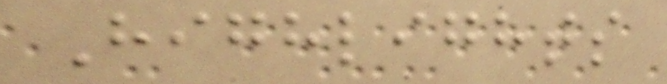Highlights
